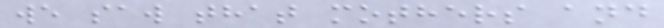we saw that mothers and
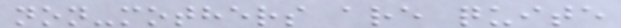non-mothers are quite
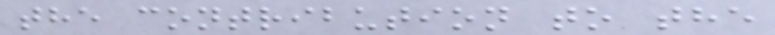the contribution to the
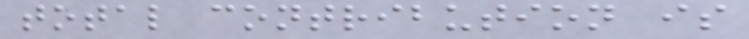total contribution is
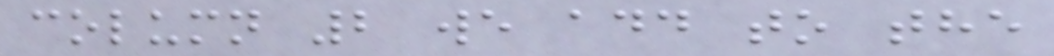column 2 we add to the
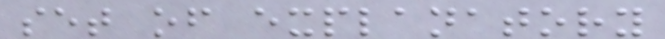set of explanatory
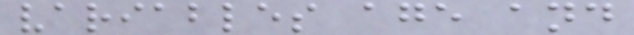variables age and
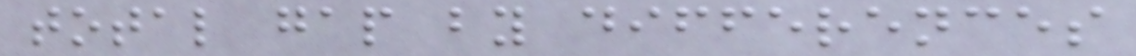total gap by differences
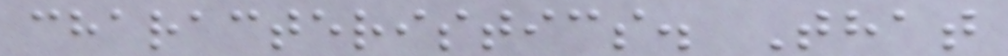characteristics. That
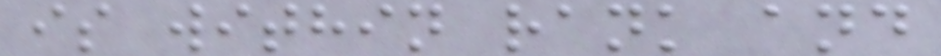is within rank and
